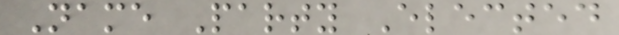Name Party Elected
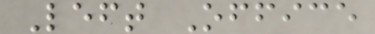Left Office
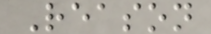Reason
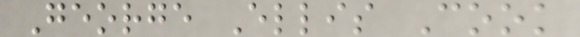George Ellis Cook
